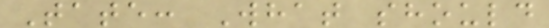Tate: What should
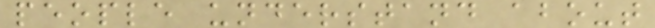people understand about
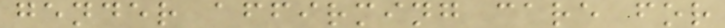gender affirming care for
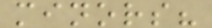minors?
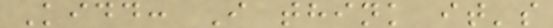Kidd: I think it's
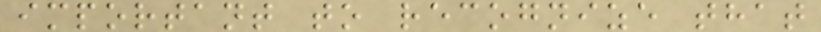important to recognize that
